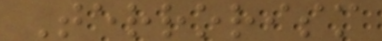Terrorism
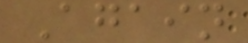Again
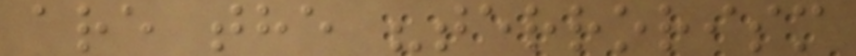are the "terrorism
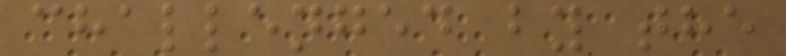challenged by the
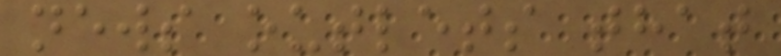news outlets that
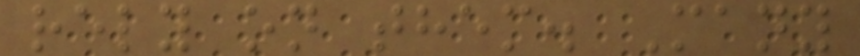rely on them. Many
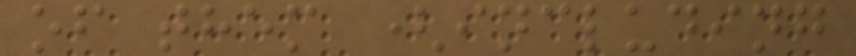of them (including
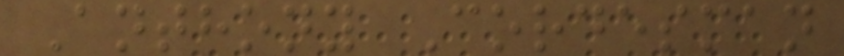Anthony Cordesman
